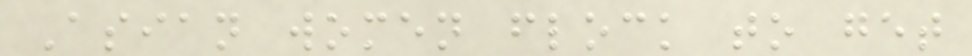Asian women flock to get
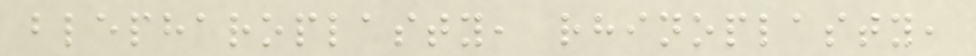blepharoplasty, rhinoplasty,
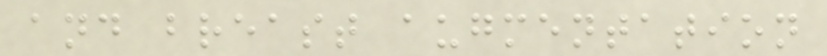and breast augmentation
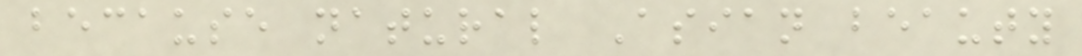because natural Asian beauty
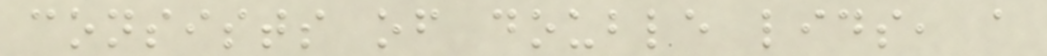consists of double lids, a
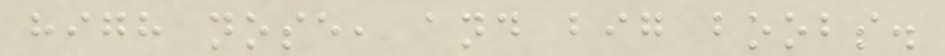high nose, and big boobs.
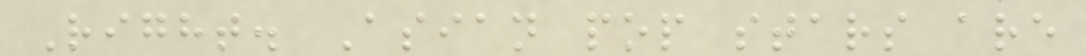Right. Asian pop stars are
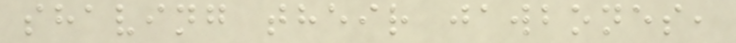shaving their jawbones,
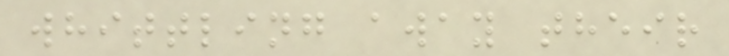whittling away their
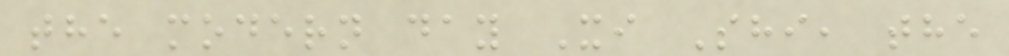the modern day Xi Shi, the
